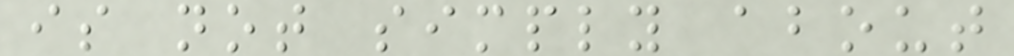is not simply about
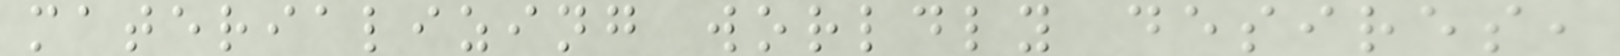materializing worldly desires,
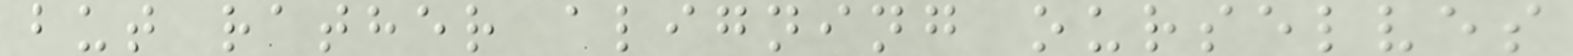but rather aligning ourselves
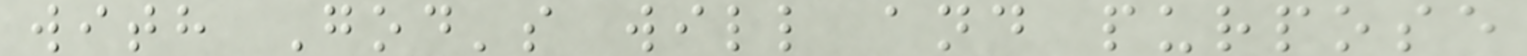with God's will and purpose
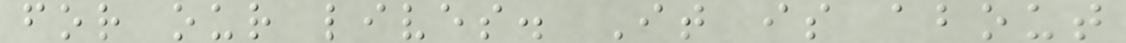for our lives. It is about
